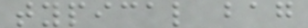typical bag
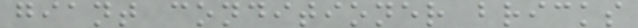giant conditioner bricks
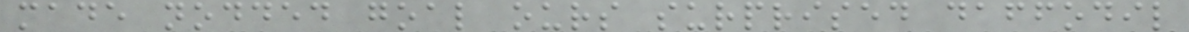made nodded goal ours surprised daffodil
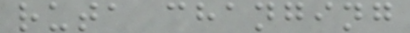ruta changing
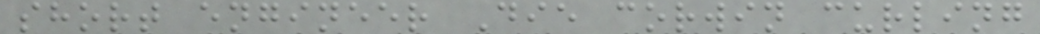short engineer Die corwin curling
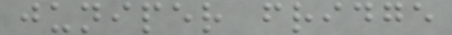juniper fridge
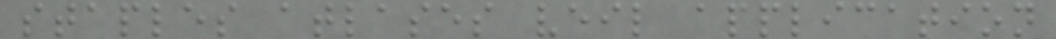staples atlases veil application
